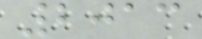2013
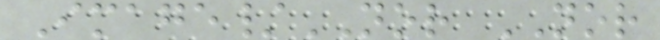Image/NOR NOR
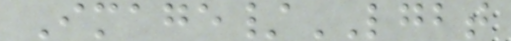Image/LGBT
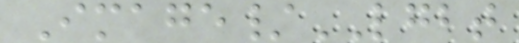Image/LGBT
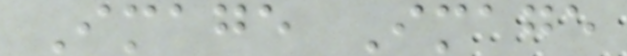Image Image
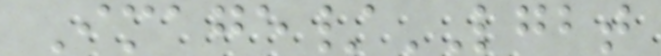Image/LGBT
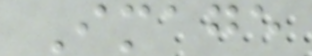Image
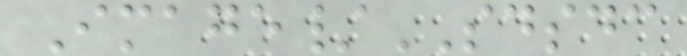Image/SDSDC
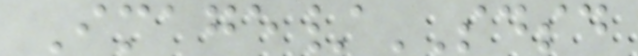Image/SDSD
